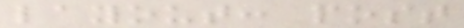layout: post
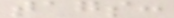tags:
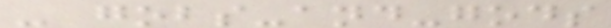- gobs-and-gods
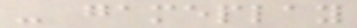- gameplay
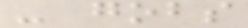- gobs
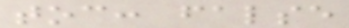toc: false
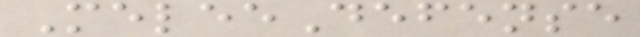MeleeDefense
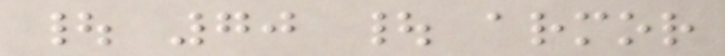| 70 | armor
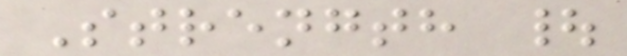Strength |
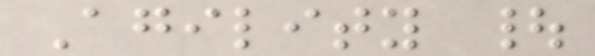Agility |
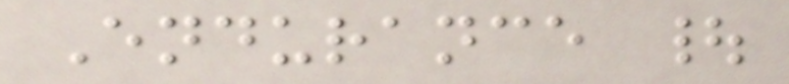Endurance |
